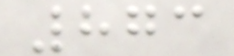873
